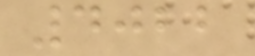4022
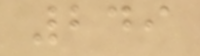249
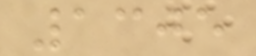1305
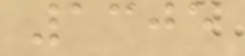1305
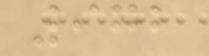972
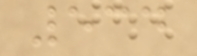534
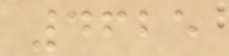4625
